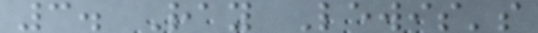3. Ray Lewis's
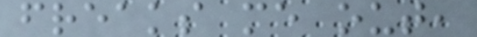freaks me out,
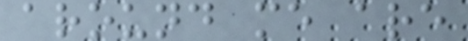around me are
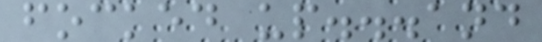focked up...and
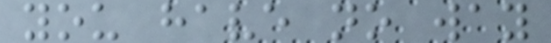you have no way
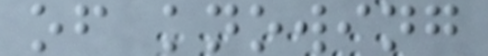of knowing
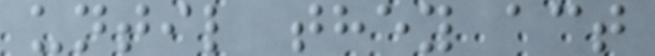until they act
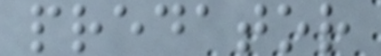predator
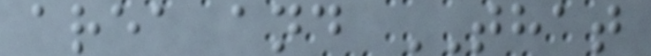area and THAT
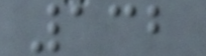132
